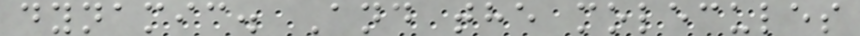dynamic. And the molecules
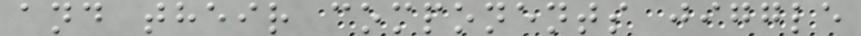and their components jiggle
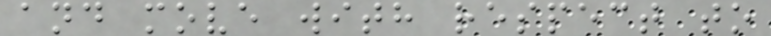and move with respect to
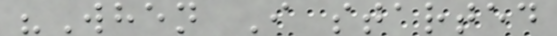"When I started
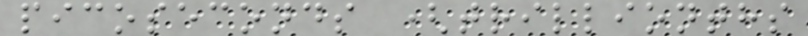picoseconds (trillionths
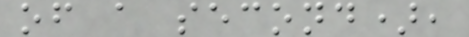of a second),
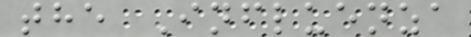the Influenza
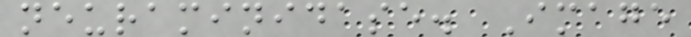neuraminidase. Image
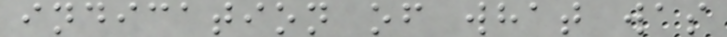indication of what was
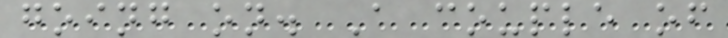going on. A couple of
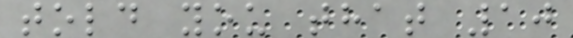told you that 10
